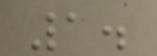1.
